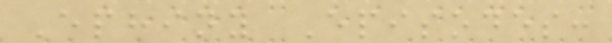Ephiny Episodes:
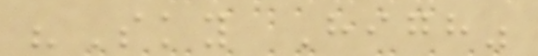"Sky High"
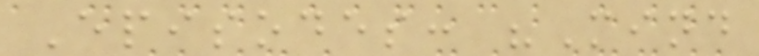Episodes: "Mind
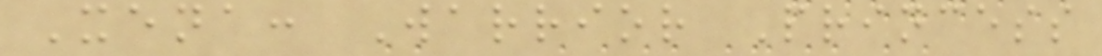Xena: Warrior Princess
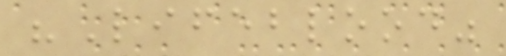"Lifeblood"
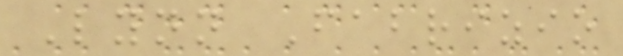Lynn Fabrizio
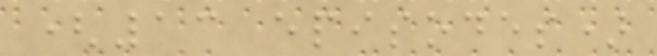(13 episodes)
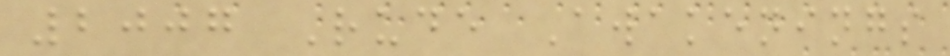2007 Rude Awakenings
